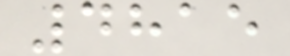4815
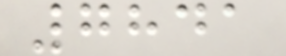7841
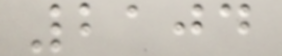2104
